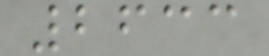2633
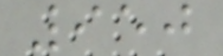950
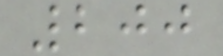200
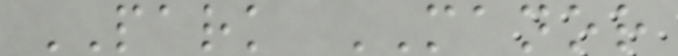PARK MANOR
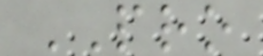PRO
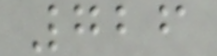726
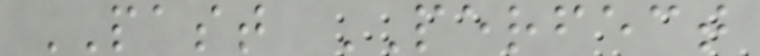PAST PERFECT
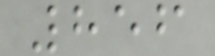856
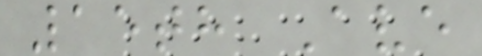15th Ave
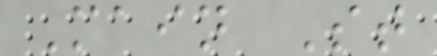Main St
